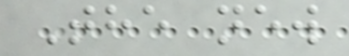The new
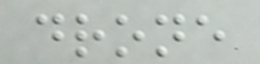drone
